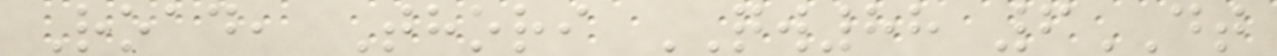Road, Thori QW88 6DT
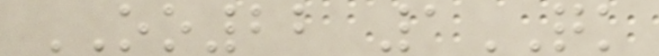OO22 1QK
